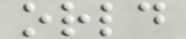orld
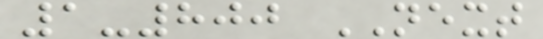1-800 NEXT
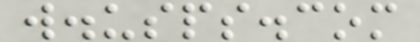w.usps.com
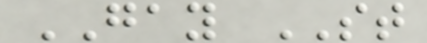GAY ST
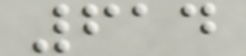614
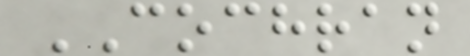COCHRAN
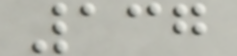137
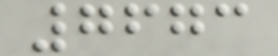7673
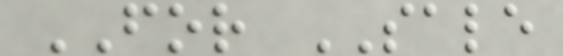FOR SALE
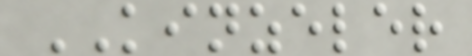KINZELER
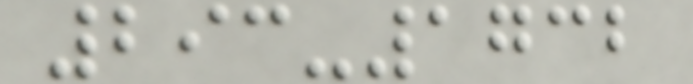293-1732
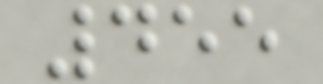455
